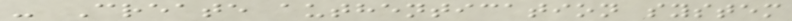- Create authentication system
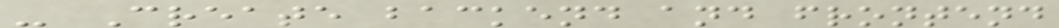- Create backend and frontend
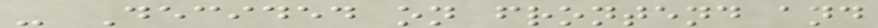- Decided on frontend and
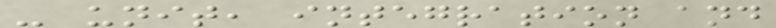- unit, integration and
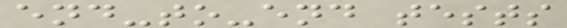end-to-end tests
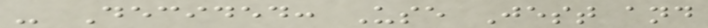- Decided: Use Jest and
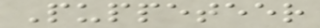Puppeteer
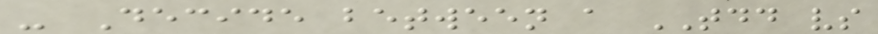- Decide between a TDD vs
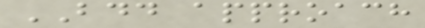BDD approach
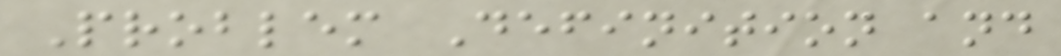Problem Definition and
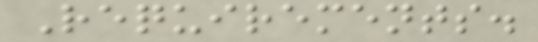Requirements.
